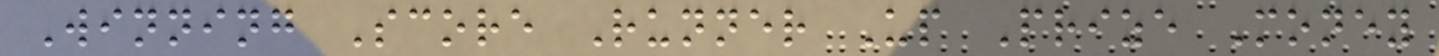Winning Score Runner Up Prize Money
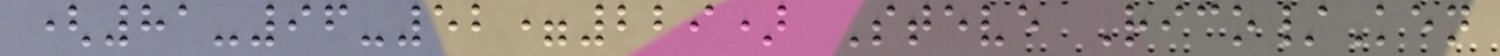(81-96-52=229) Steve Rico/Ken
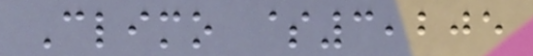Climo $3,205
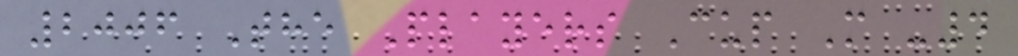2006 The Players Cup M -4
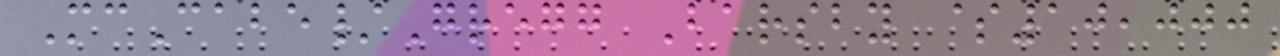McCabe/Gregg Barsby $10,000
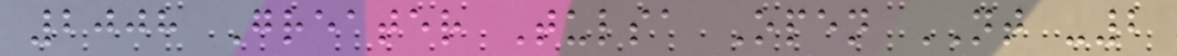2008 Greater Tulsa Open NT -2
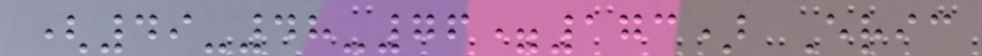(49-48-76=173) Eric
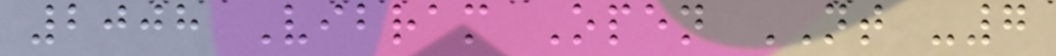2008 Vibram Open NT -7
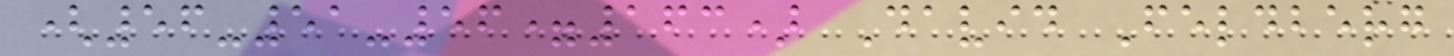(56-51-56=163) David Feldberg
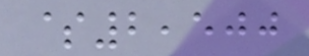$2,500
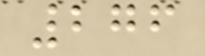276
